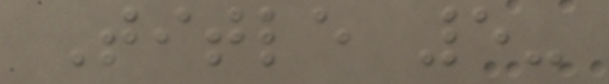Title 5-
